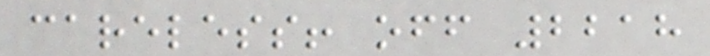careless! off 2218
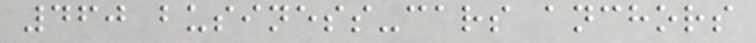460 business-cars anchors
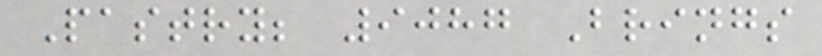Pastry; 9087 Brings
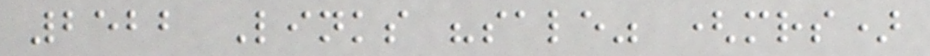2522 Links "sale" (mrs)
